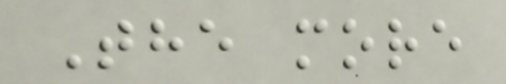The more
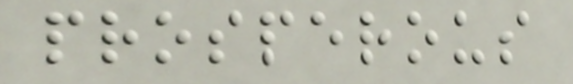prosperous
